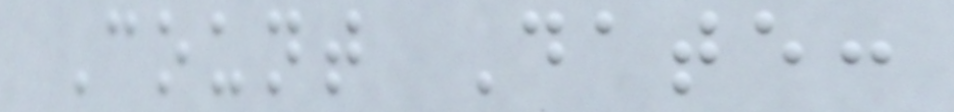Count Date:
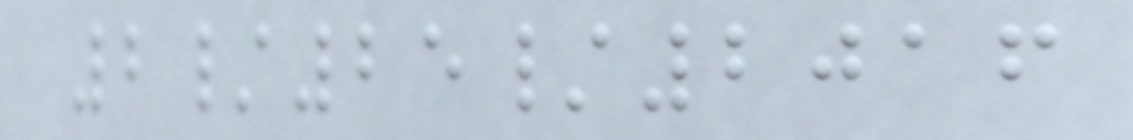2/25/2016
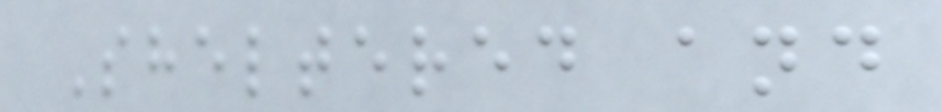Sheltered and
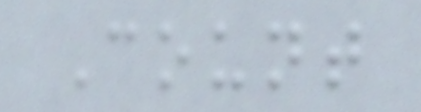Count
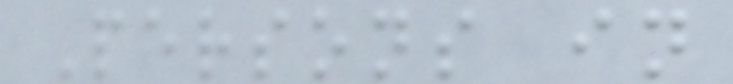Persons in
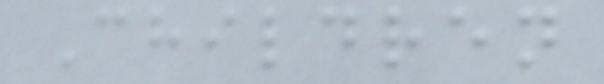Children
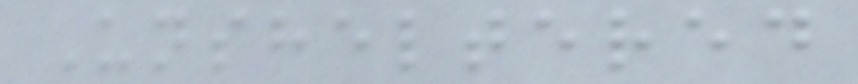Unsheltered
